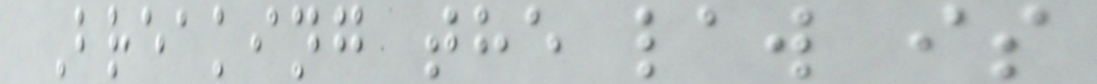Breaking the law is
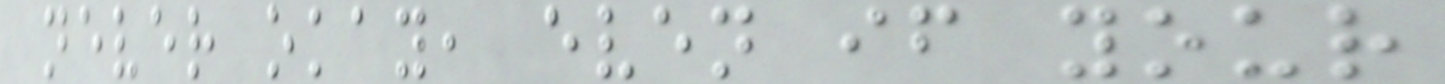never okay, even if your
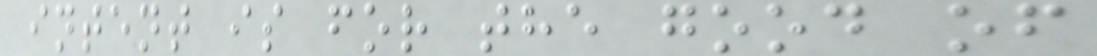intent is for the good of
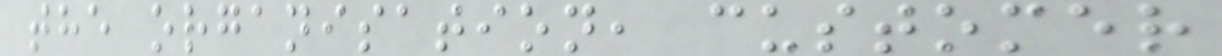the organisation, customer
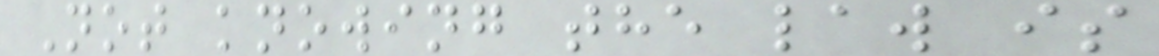Not knowing the law is
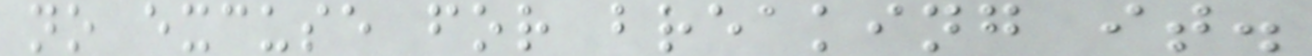no excuse for breaking it.
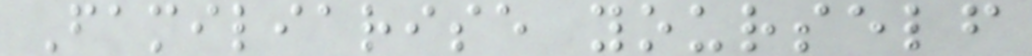Familiarise yourself
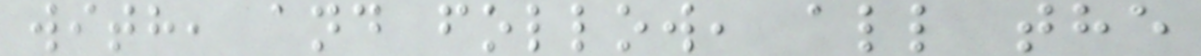with, and follow, all the
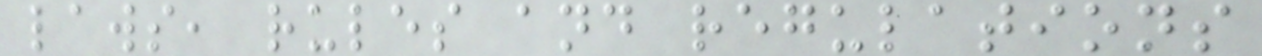laws, rules and regulations
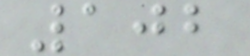102
